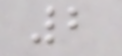2
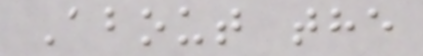About the
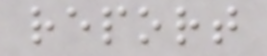report
